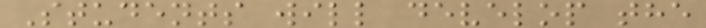Students will develop the
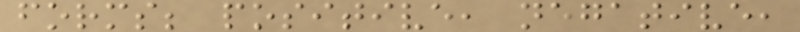forms; positive, negative,
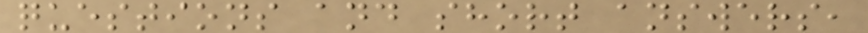questions and short answers,
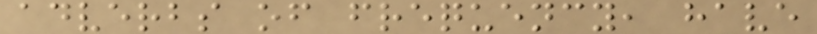adverbs of frequency, have
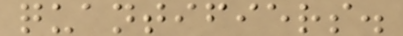quantifiers.
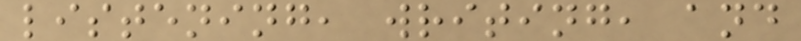listening, writing, and
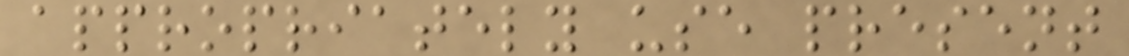appropriately use present
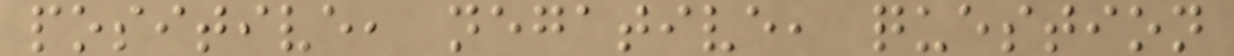positive, negative, question
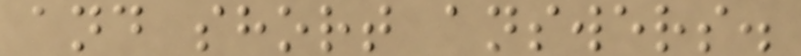and short answers.
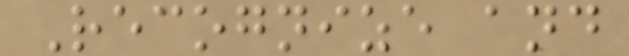Recognize and
